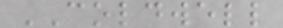COLDWELL
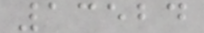13524
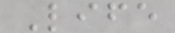Life
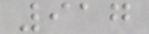917
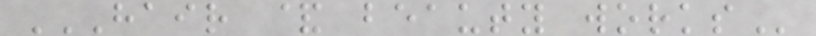HAIR & BEAUTY WORKS
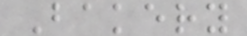Bakery
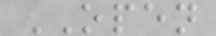OPEN
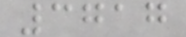3717
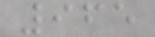965
